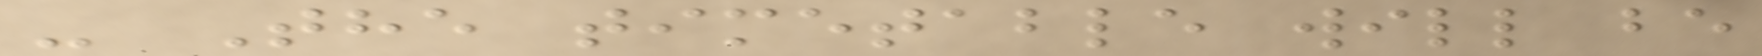- The timetable will be
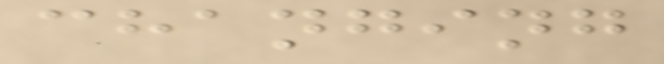changing
